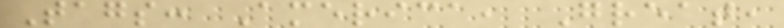Tags: America, Great,
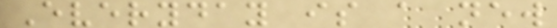Everyday is a new
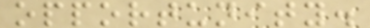opportunity.
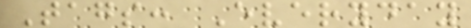Tags: Everyday
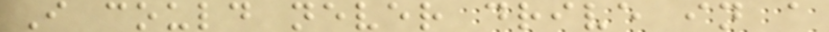I could never drive in a
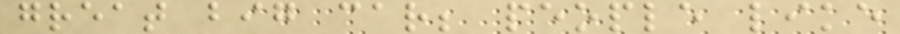great big car; people like
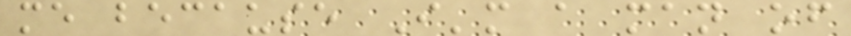me because I'm a man of
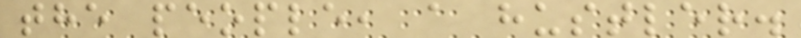the people, a hustler.
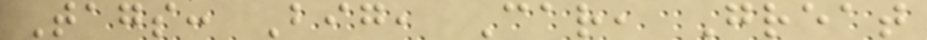Tags: Big, Car, Great
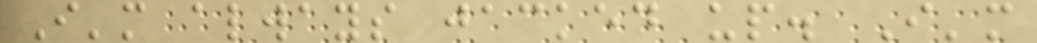I'm always jacked up. I'm
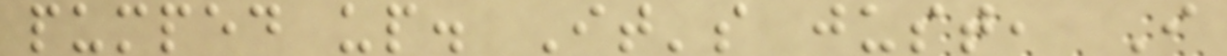pumped up. It's just, I
